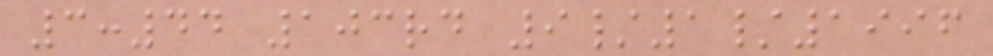3:44 103rd 9/1/1996
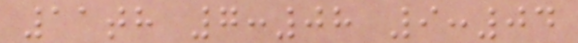11th 7:08 9:04
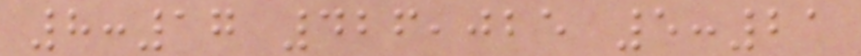8:17 426,025 5:21
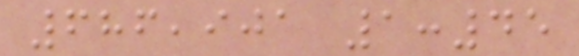686,901 1:45
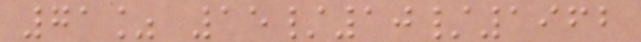71% 15/10/1962
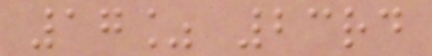17% 23rd
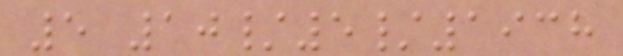5 10/5/1938
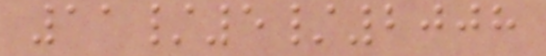11/5/2008
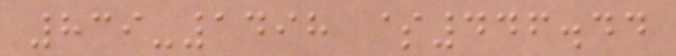839-1498 $446.44
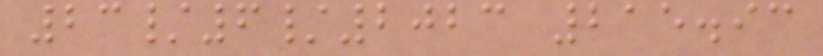23/6/2023 215.93
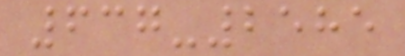637-2585
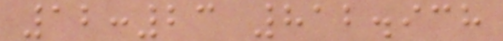12:23 812.938
